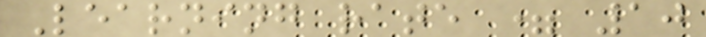Learning rate = 10
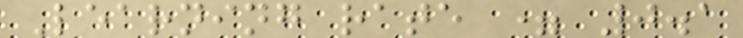Learning rate = 0.1
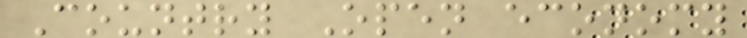Country Open economy
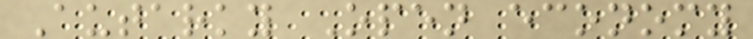Autarky Open economy
